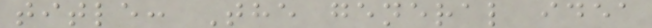title: The general idea
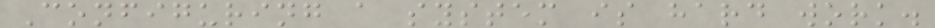Configuring a system is hard work.
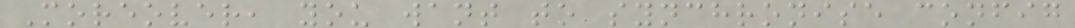Moreover, you want to synchronise config
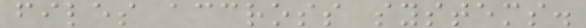files accross systems.
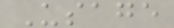Usage
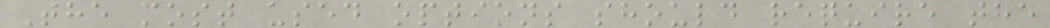The most used options should require the
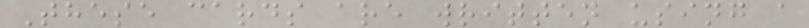These cards are written using a
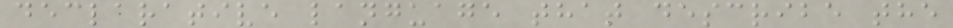declarative language that describe the
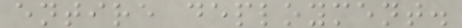entire deployment.
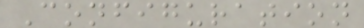Configuration
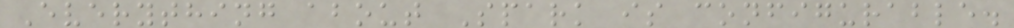Everything about Spark is configurable.
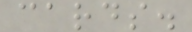cards.
